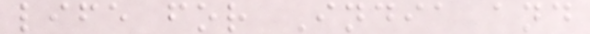life for India and
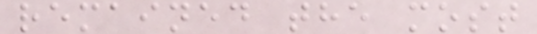remained the most
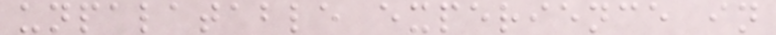unpalatable experience in
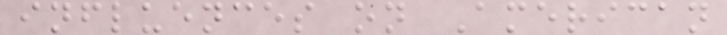influences on American
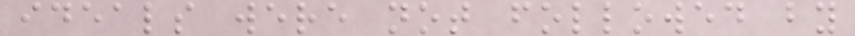ideals were not followed by
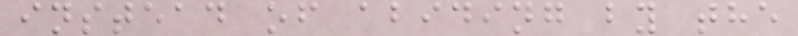instead of abiding by the
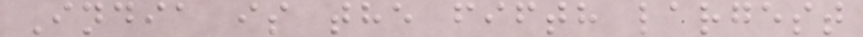India is the fifth largest
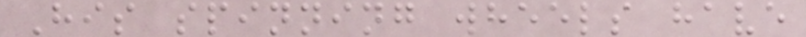His spinning wheels have
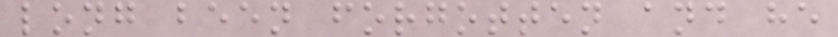long been forgotten and he
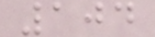104
